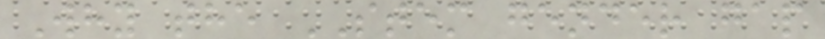Why the STEM gender gap
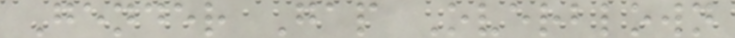Gender Gap Overblown
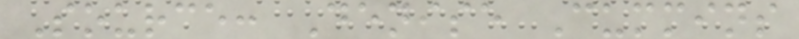Source: Denise Cummins
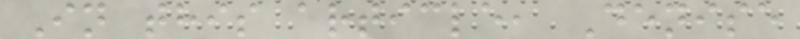In this article, Denise
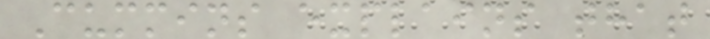Cummins explains that
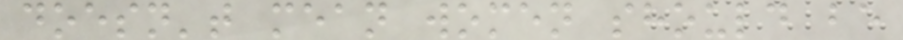doesn't mean women should be
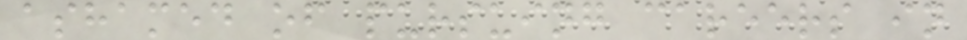ashamed of pursuing careers in
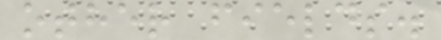other fields.
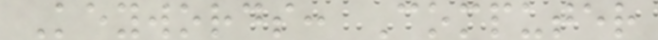Keywords: Computer
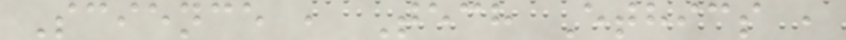Science , Tech Ethics ,
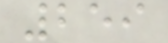259
